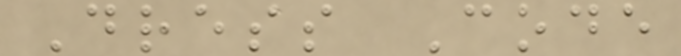Dress Code
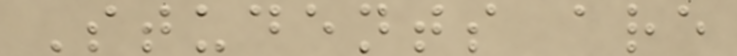Students are
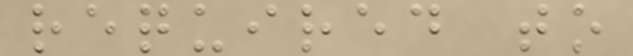required to
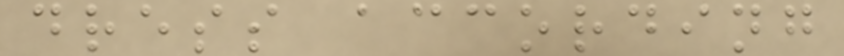dress according
